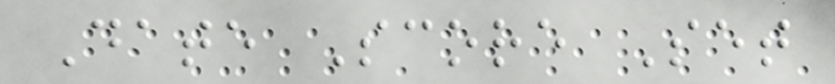Date Score Set
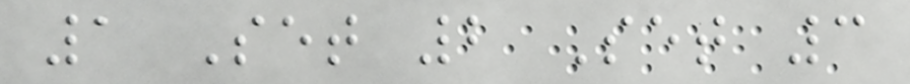1 Set 2 Set 3
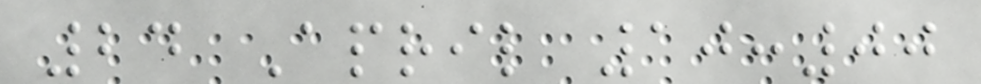24 April 10:00
